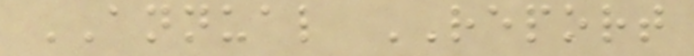ANNUAL REPORT
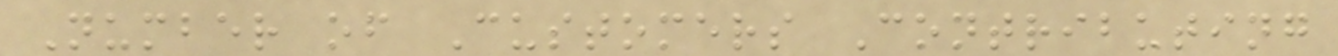Number of Customers Contributing
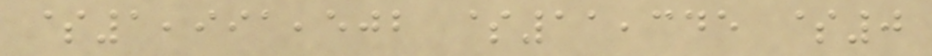$1,991,502 $11,345 $0
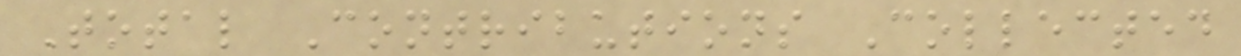Total Contributions Collected
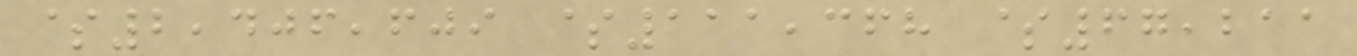$2,406,609 $111,368 $67,211
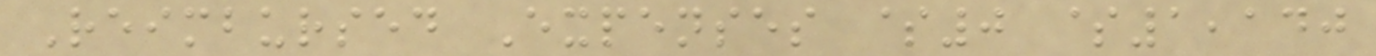Reimbursed Expenses $0 $1,140
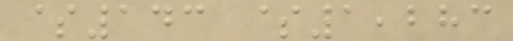$143 $1,283
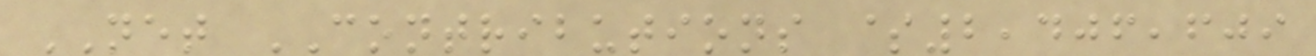NET CONTRIBUTIONS $2,406,609
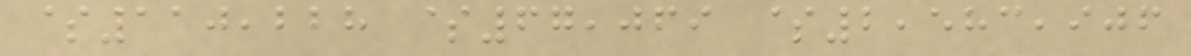$110,228 $67,069 $2,583,906
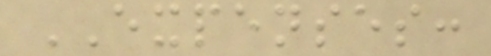EXPENSES:
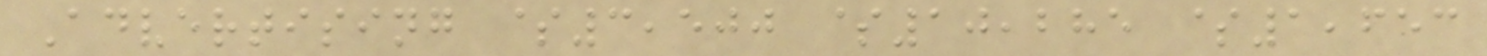Advertising $3,500 $10,285 $1,653
